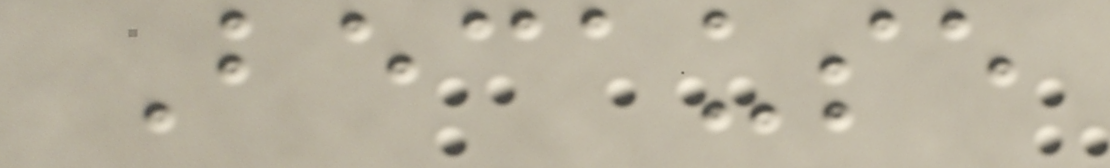Because
